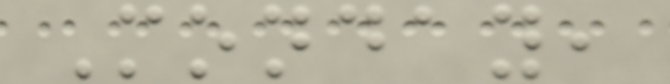Monday,
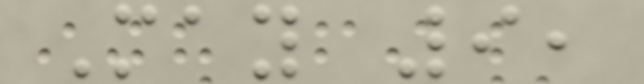May 9,
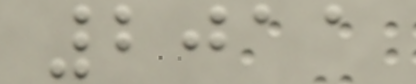2011
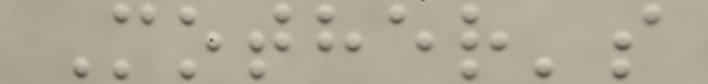Mother's
